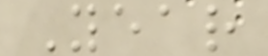Year
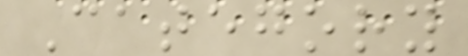Category
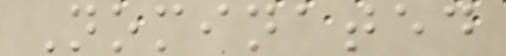Nominated
